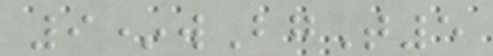9*wBgT5
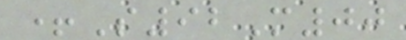+S92M00
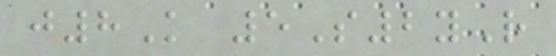j8K 5S2yR
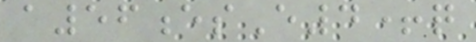a56esE4+q
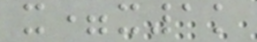x=x1k
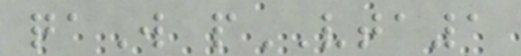qaW pVTA1
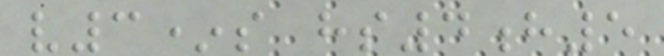v3*s hs4h5
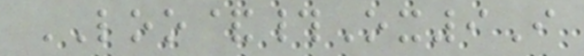LOO&#Ox9I
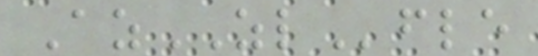AzZLfle
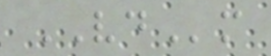VDm
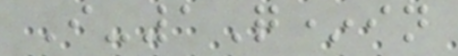I-1Q*in
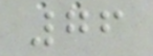76
